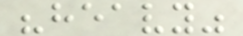"heavy"
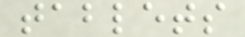tablets
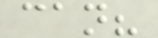can?
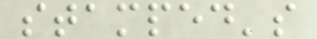stamped's
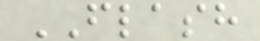FLASH
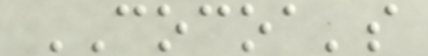COCOA's
